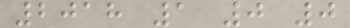2018 1 0 0
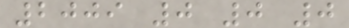2009 0 0 0
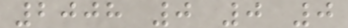2008 0 0 0
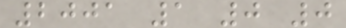2001 1 0 0
